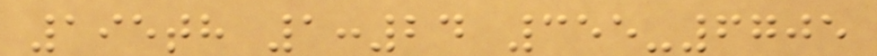195th 1:24 355-6705
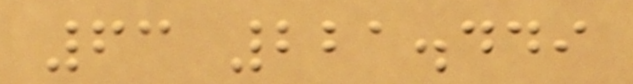63 221.449
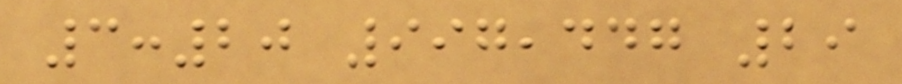3:20 997,447 29
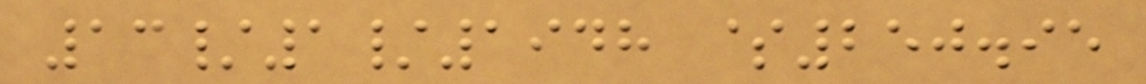13/1/1948 $250.95
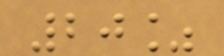20%
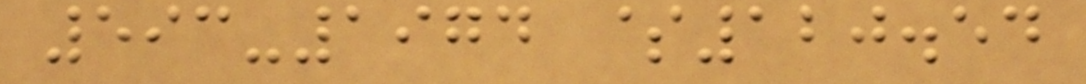593-1974 $120.54
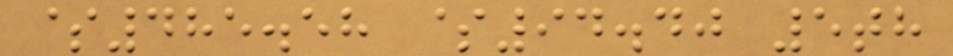$485.58 $94.40 5th
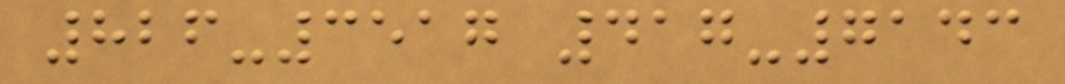826-3517 417-7143
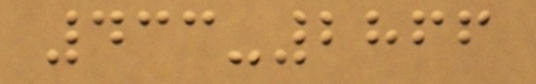433-2866
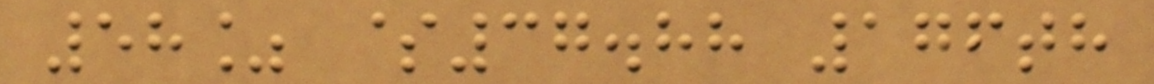58% $37.88 176th
